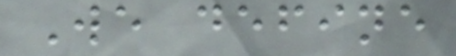We define
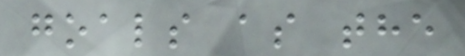goals as the
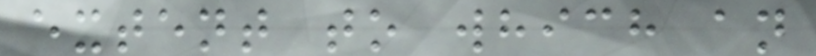extent to which an
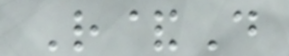R&D
